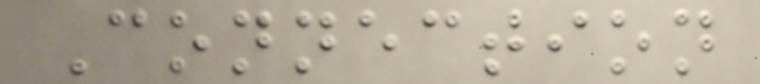Connection
